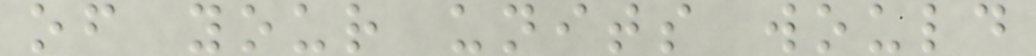of your units would
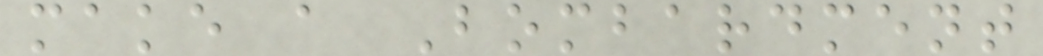make a Bombardment
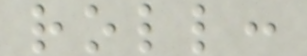roll:
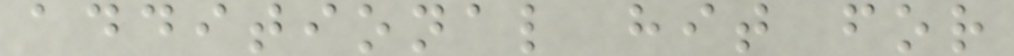additional hit for
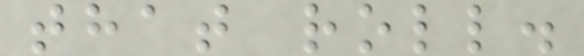that roll.
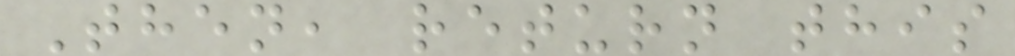Then, return this
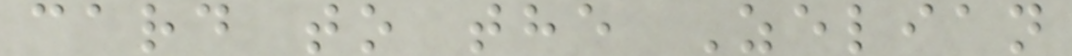card to the Zelian
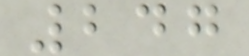247
